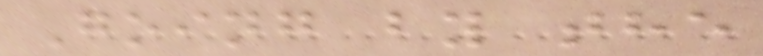Going by the
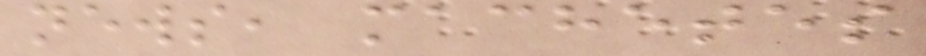news, machetes
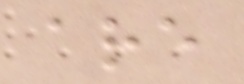are
